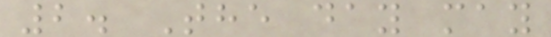2. The day may
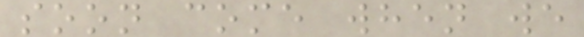soon come when we
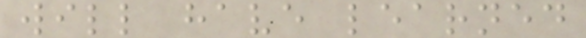will have learned
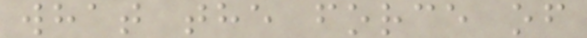what the force of
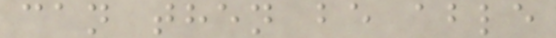can then be able
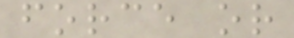force or
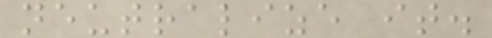neutralize it.
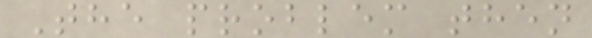The problem then
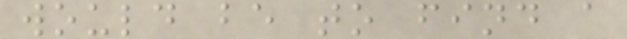would be to find a
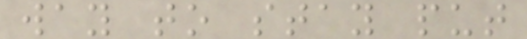way to stay put
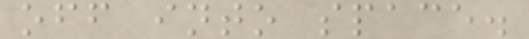off into space.
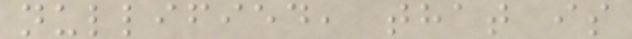nullified, that is
